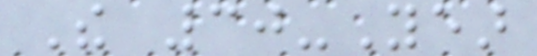The 30-Year
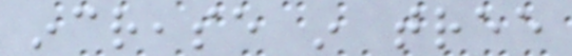increase in tree
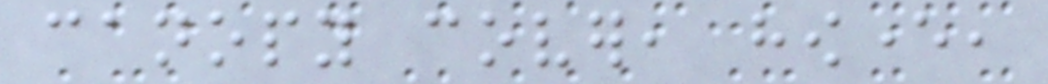canopy cover, however,
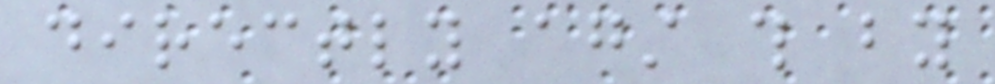directly against this by
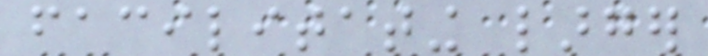facilitating larger
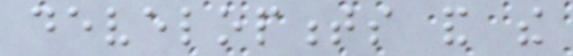developments and the
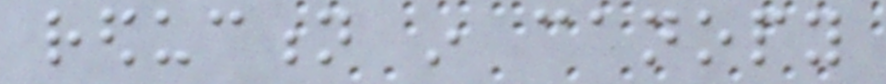reduction in canopy
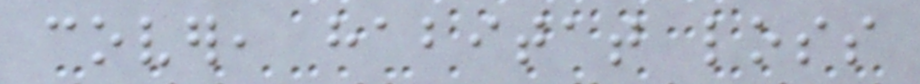cover, habitat loss
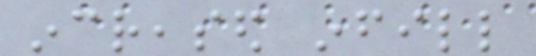increased infill
